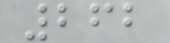262
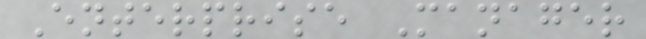Enterprise Manager
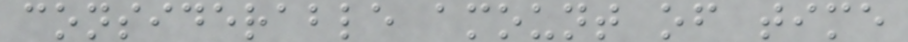considerable amount of time
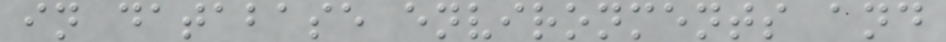in database environments and
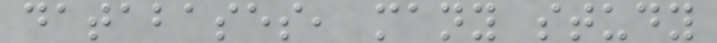databases, many study
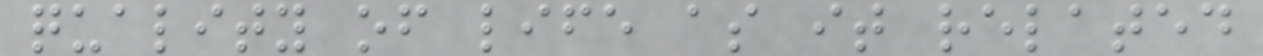quality of life as it related
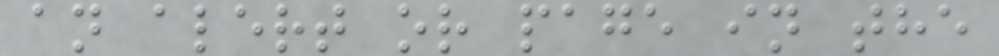an alert or page in the
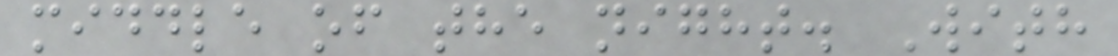middle of the night. With
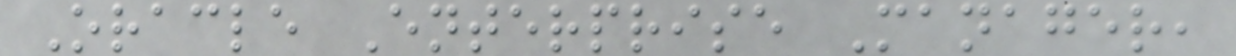Oracle Enterprise Manager,
